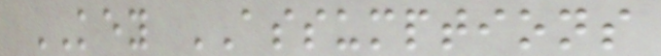KEY ASSUMPTIONS
